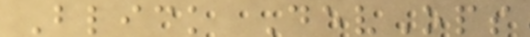Blick DevOps
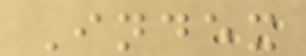Index
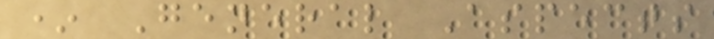* General Aspects
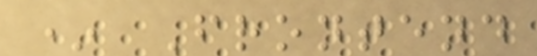* Frontend
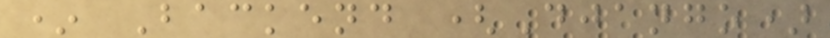* Backend (Django)
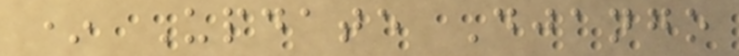* Update Django
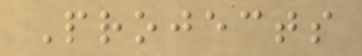Projects
